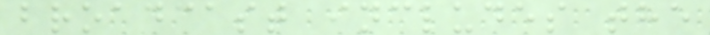broadcast includes the
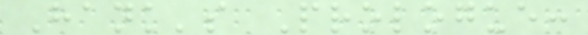Hank's Prologue:
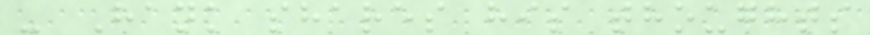- Hank shares his thoughts
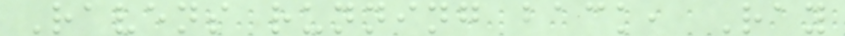Ravens running back, Ray
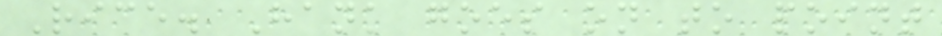Rice. Hank goes on to point
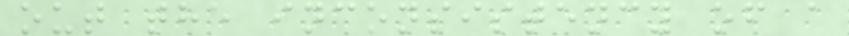out the inconsistency of a
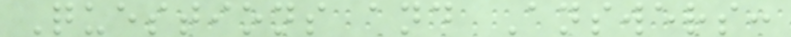Questions and Answers:
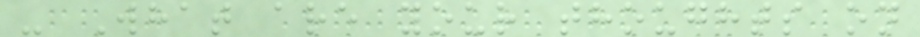- What are your thoughts on
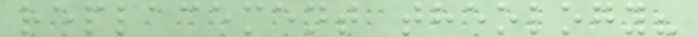replacement theology?
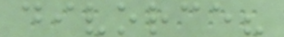divorce?
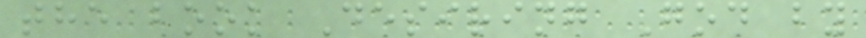the book Desiring God by
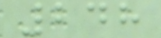248
